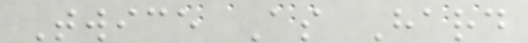Twice As Hard
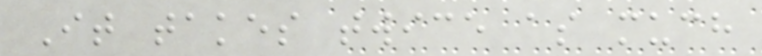It takes twice as much
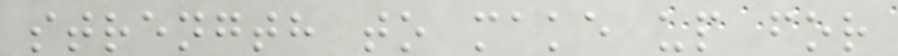strength to make up for
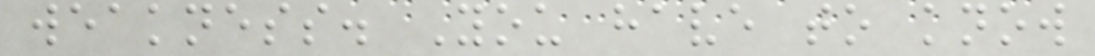weakness. You have to know
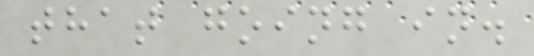that going in.
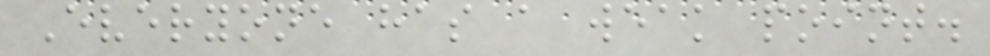Everyone has a weak point.
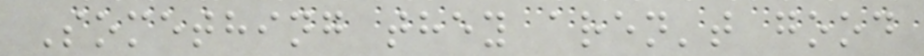Something they aren't good
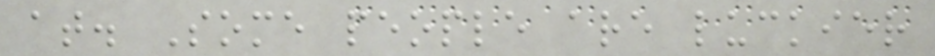at. Some people are luckier
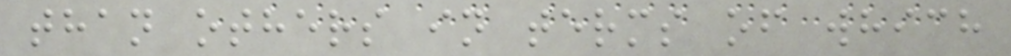than others in terms of which
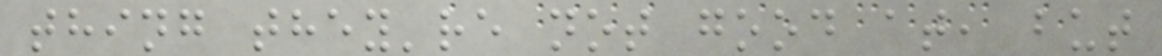thing they're not good at, but
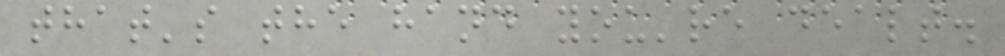that's the hand you're dealt.
